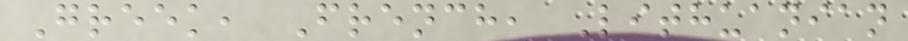Greek, French, Lithuanian
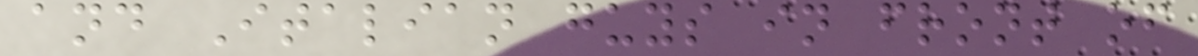and Italian guys in front of
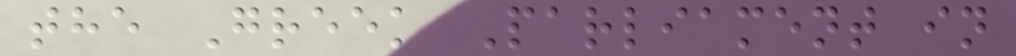the Greek Parliament in
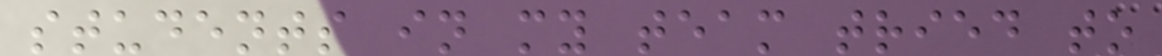students in my team tried to
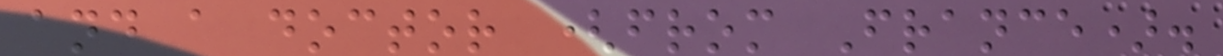and a doctor (from France).
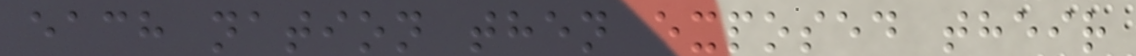each nation then exposed their
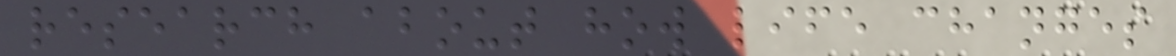research about how life changes
